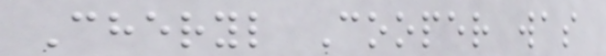Cheryl Cooper was
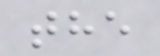the
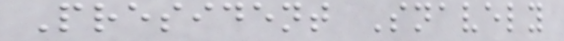President Snavely
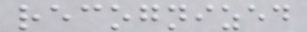recognized
